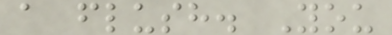a flush. You
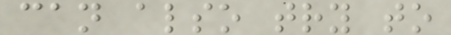can also try to
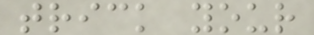trick your
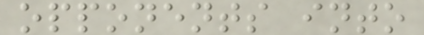opponents into
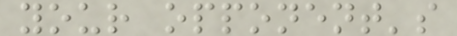your opponent's
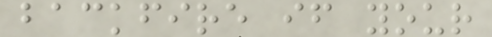backfire if your
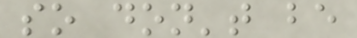so don't be
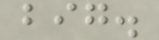big.
